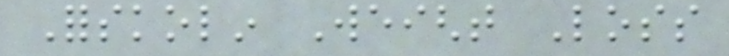Forskolin Weight Loss
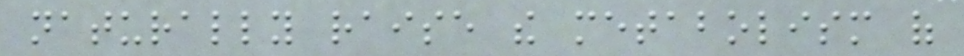naturally raise the metabolism of
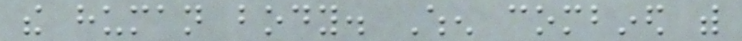the human body. When combined with
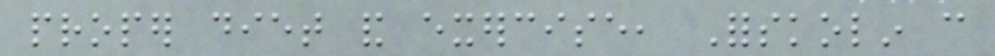proper diet and exercise, Forskolin can
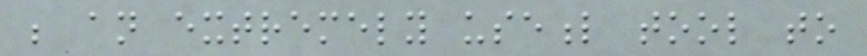be an extremely useful tool to
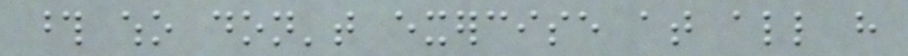those who don't exercise at all have
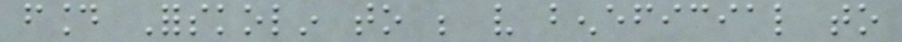found Forskolin to be very beneficial to
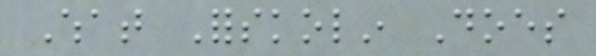What Forskolin Does
